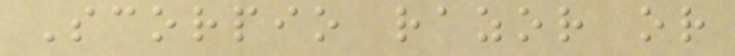Scorpio razor or
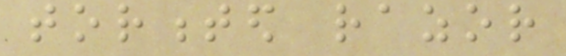tormented razor
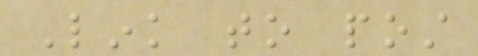Link to post
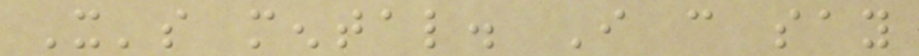It's mental. I can say
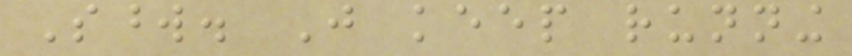Sword. Just keep running
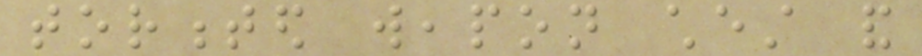tormented weapon chest and
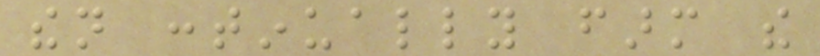then continually farm the
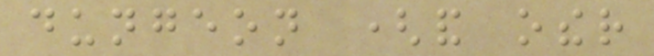dungeon (and other
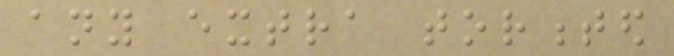any extra tormented
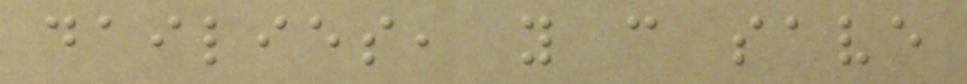dailies, you can save
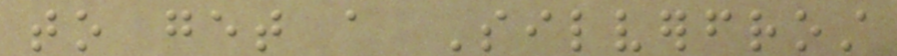to get a Silverfrost
